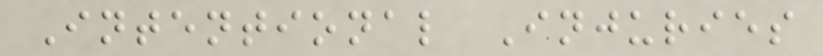Intentional Injuries
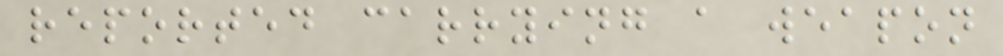reported carrying a weapon
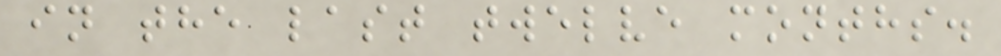in the last twelve months.
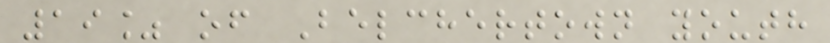19% of Belchertown youth
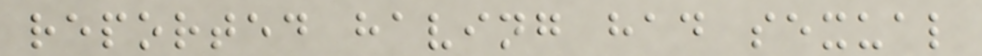reported having had sexual
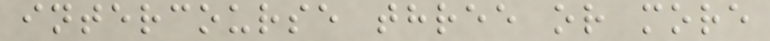intercourse three or more
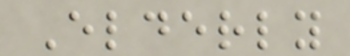Elderly
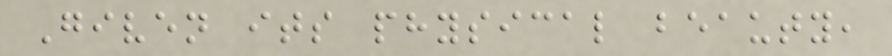Given its physical beauty,
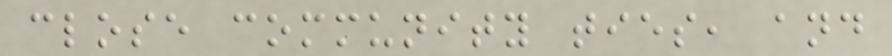close community ties, and
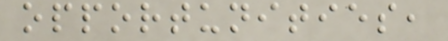opportunities,
